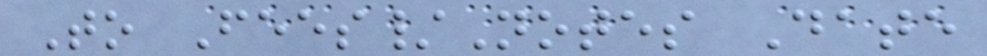To Fees/Notes Date
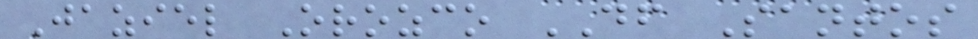Jaziel Orozco DF Santos
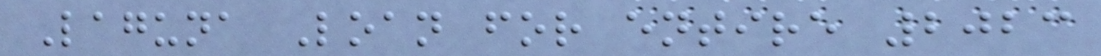Laguna Loan for entire 2023
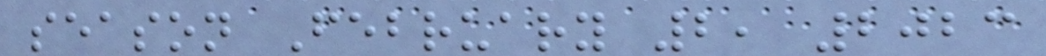season February 2, 2023
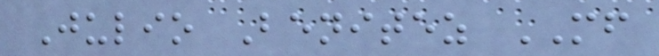Julio Benitez MF
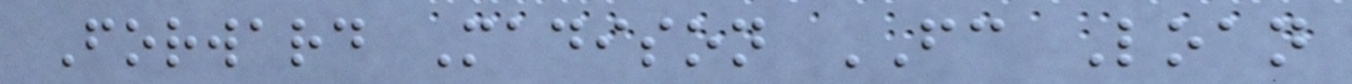Forward Madison FC Loan
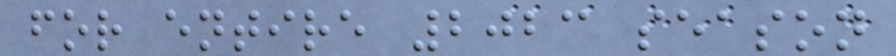for entire 2023 season
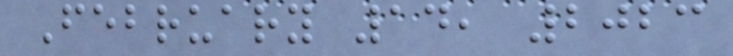February 14, 2023
